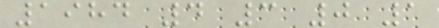1984 4 3 0 1
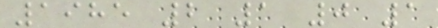1985 2 1 0 1
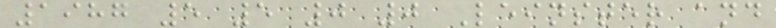1987 5 5 0 0 Leinster and
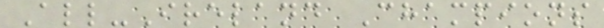All-Ireland Champions
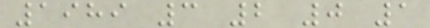1989 3 2 0 1
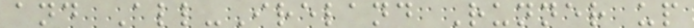and All-Ireland Runner up
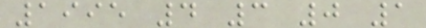1995 4 3 0 1
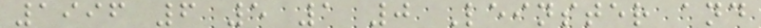1996 6 5 1 0 Leinster and
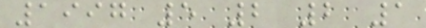1997 5 2 2 1
